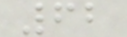62
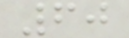60
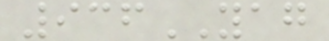936YAG
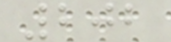202
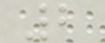2
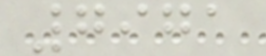7971
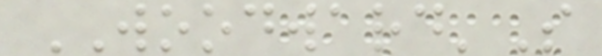WOODWARD'S
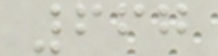667
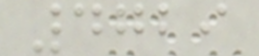4729
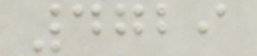4729
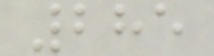285
